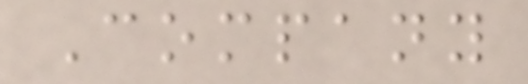Company
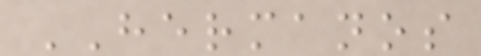HERMANOS
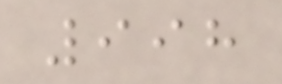998
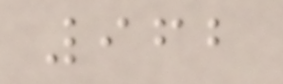962
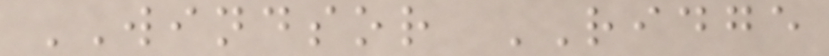WINDSOR RIDGE
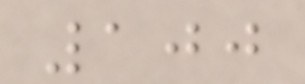100
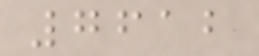7612
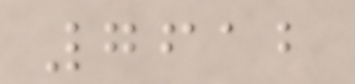7612
